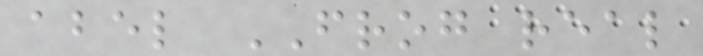abel FROG real
